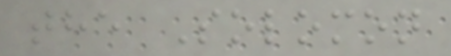the Solomon
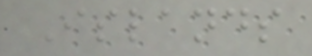Islands
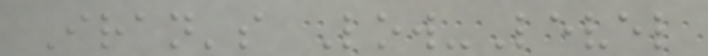Iran's Low-Level
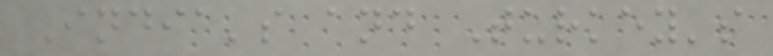India's and Turkey's
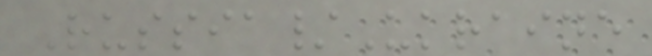Russia/Ukraine
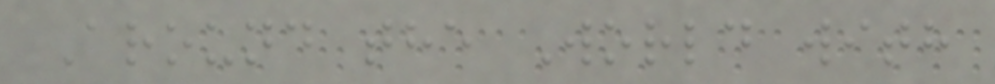Around the World with
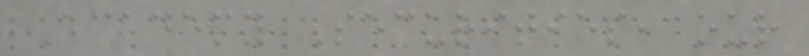Academy Securities, our
